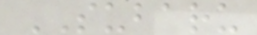SUBARU
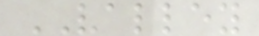VALLEY
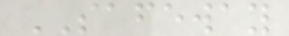SAFEWAY
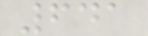641
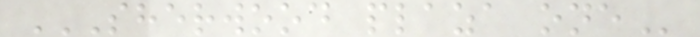SHERWOOD PLAZA ONE
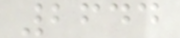2644
